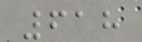618
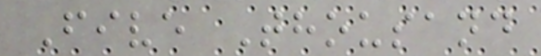Five Thousand
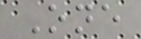One
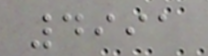4991
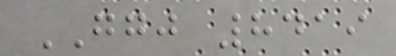GGJ 8419
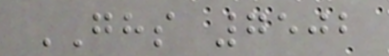GHS 7502
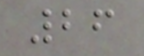26
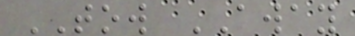TOW AWAY
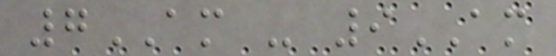7AM - 9AM
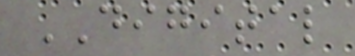DIGITAL
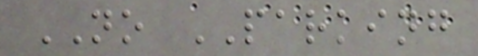NO PARKING
